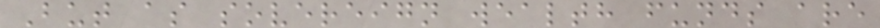But as sovereign wealth funds are
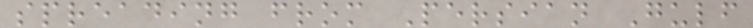spreading from Persian Gulf
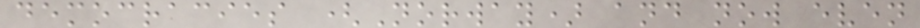democracies (Norway) and now even
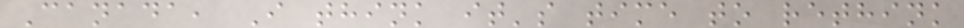Canada, I think it's time to rethink
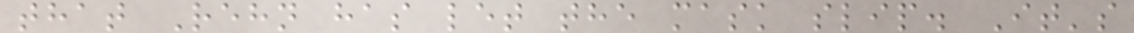that Rehn has let the mask slip. It's
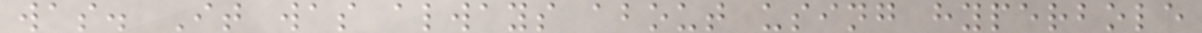was. It was always about using hyperbole
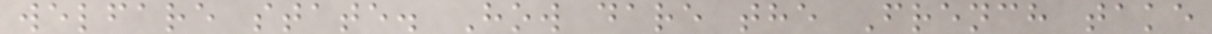welfare state. How dare the French take
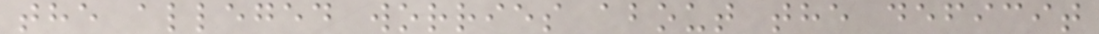the alleged worries about the deficit
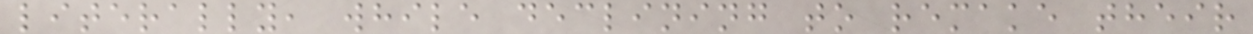literally, while declining to remake their
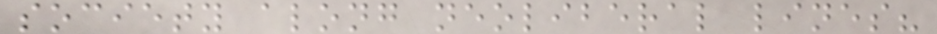society along neoliberal lines?
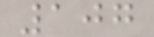107
